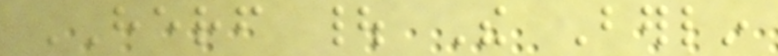HERF | The Berlin
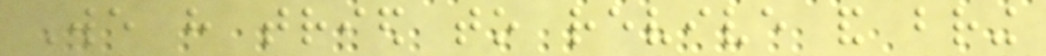We have tried to revive and bring
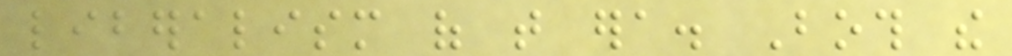liberalism of that era. Both the
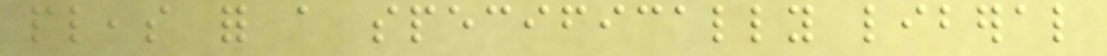pleas for a specifically liberal
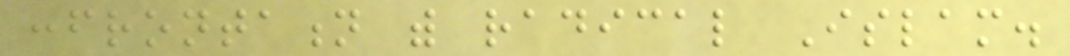confrontation with radical Islam.
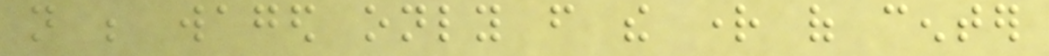not be waged only from the right of center
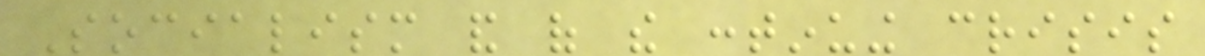Socialism and of the continuing crisis
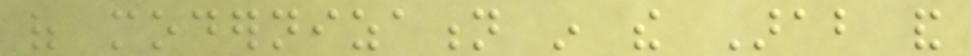of modernization in the Arab and
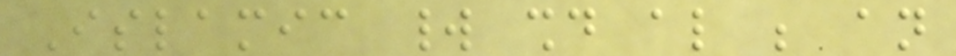Islamic world should also be an
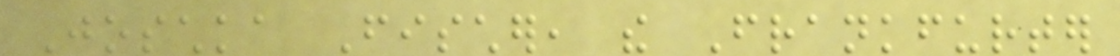Joschka Fischer, the Frankfurter
